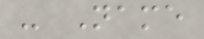- Name
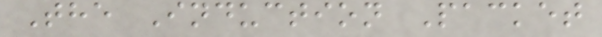The Induction Packet
